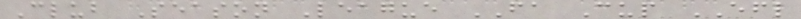Club Season League FA Cup EFL
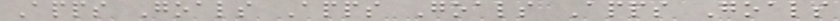Apps Goals Apps Goals Apps Goals
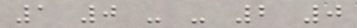1 0 - - 2 0
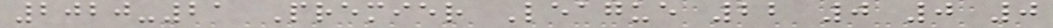2020-21 Premier League 22 0 0 0
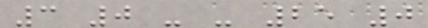3 0 - - 25 0
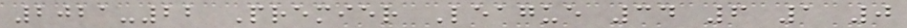2021-22 Premier League 34 6 1 0
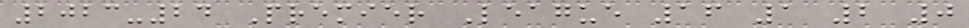2023-24 Premier League 16 1 2 0
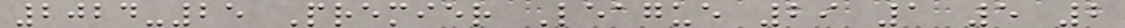2024-25 Premier League 29 1 5 2
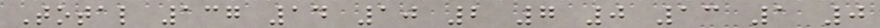Total 137 14 10 2 7 0 13 1 0
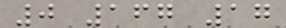0 167 17
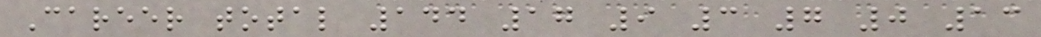Career total 144 17 9 3 7 0 13
